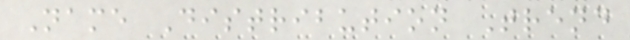Name Distribution Trend
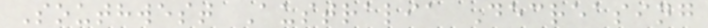Southwest Australia Decreasing
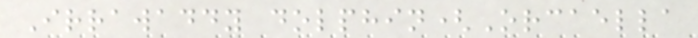Irrawaddy dolphin(Orcaella
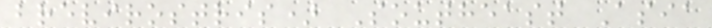brevirostris) Southeast Asia
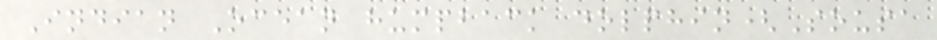Indian Ocean humpback dolphin(Sousa
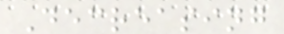Decreasing
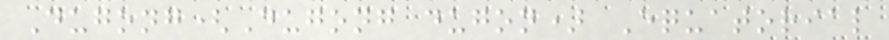Dugong(Dugong dugon) Equatorial
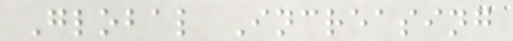Global Increasing
